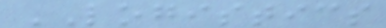LOGISTICS
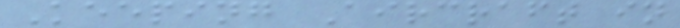Keeping Aircraft in
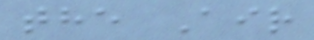the Air
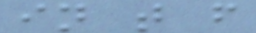in t f
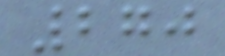270
